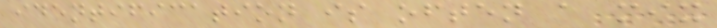identification is often a mix
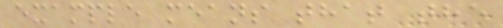example means that the
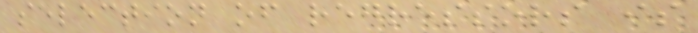selection of regressors is
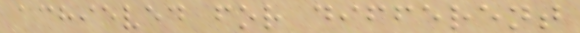achieved for different
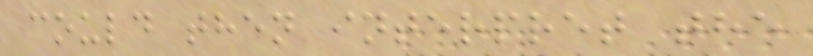could then interpret the
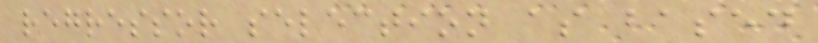regressor selection as based
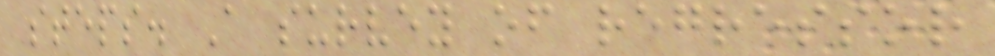steps. A survey of regressor
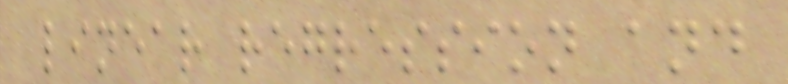linear regression and
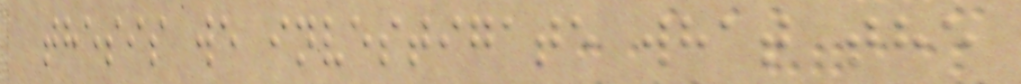thesis we investigate what the
